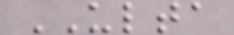ULTA
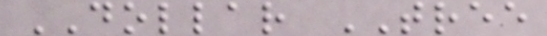DOLLAR TREE
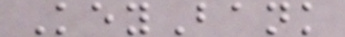KeyBank
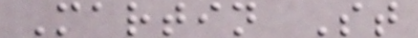Martin St
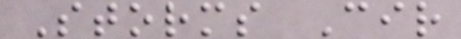Storms Cir
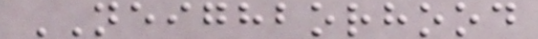NEIGHBORHOOD
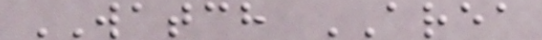WATCH AREA
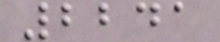2241
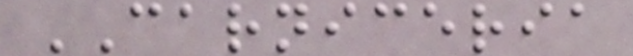CARNICERIA
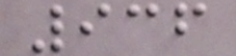936
